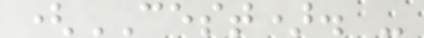(CEST). -
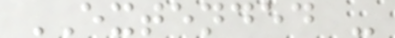EXTENDED -
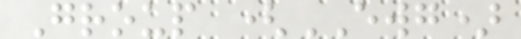Group (EWG)
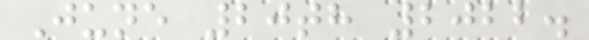June 20th 2022.
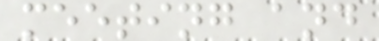meeting and
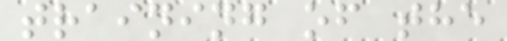training of the
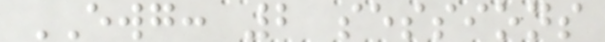EWG: 2 sessions
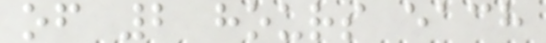of 2 hours each
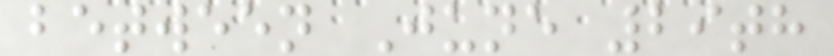between June 29th
